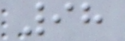98
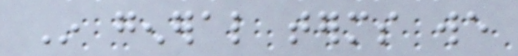In general terms we
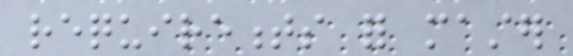requirements for master
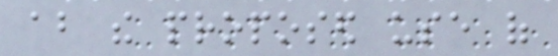about the proposed use of
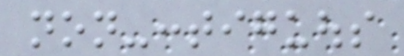non-contiguous
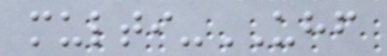multi-UHF
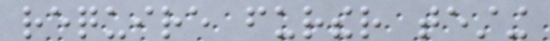require further testing
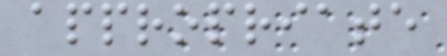appropriate
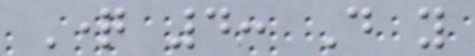Question 4: Do you
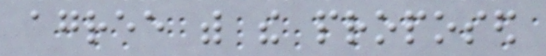agree with the proposed
